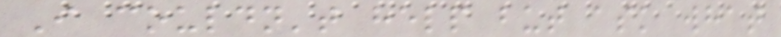I couldn't help but ask what
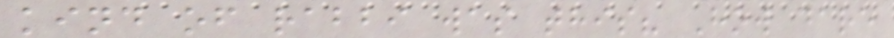kind of rabbi was this? How dare
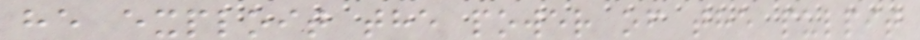he exploit the power of the pulpit
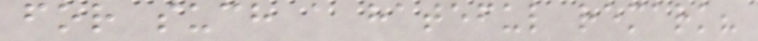for such a hateful remark?
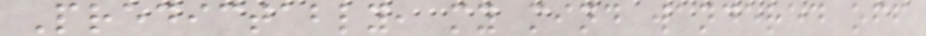Predictably, my mind wandered off
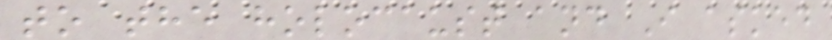to the holocaust and I asked
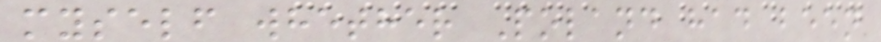myself whether Poland had been
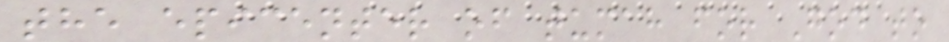the epicenter of tumah for God to
